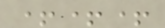+++
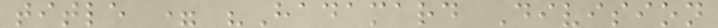title = "Hadamard Division
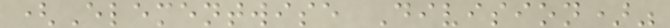(Elementwise Division)"
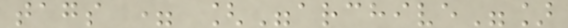tags = ["archive"]
